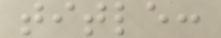title:
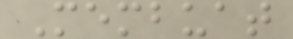Membuat
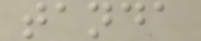tanda
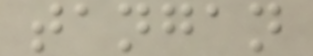tangan
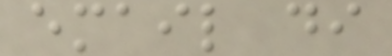email di
